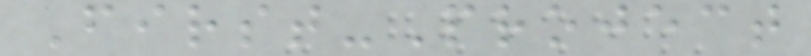First-Project
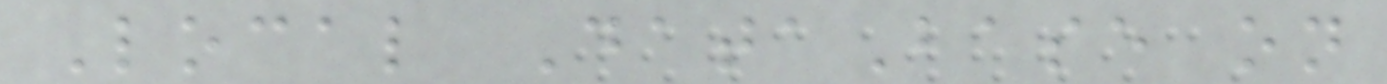Local DataBase on
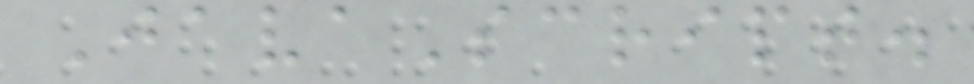JavaScript.
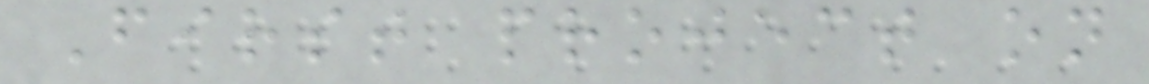First project on
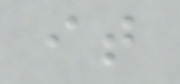it
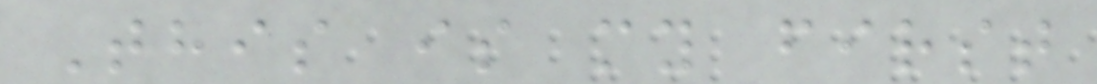This is my first
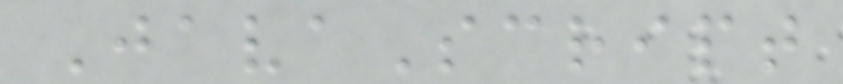JavaScript
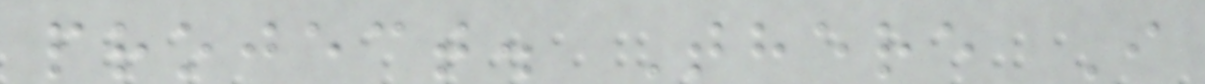project. There I
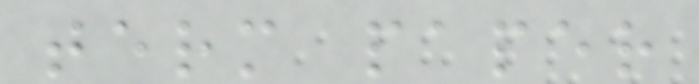term paper
